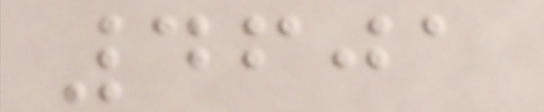4601
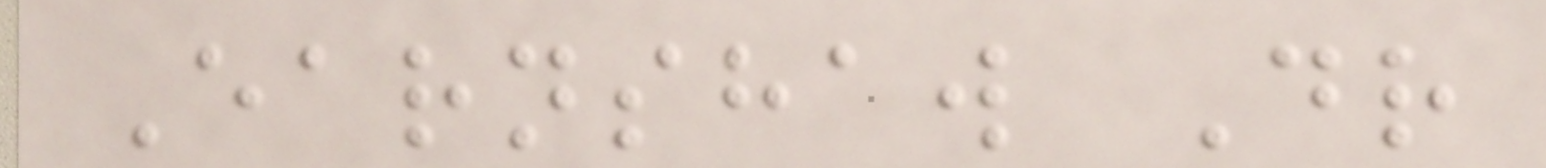Earnshaw Dr
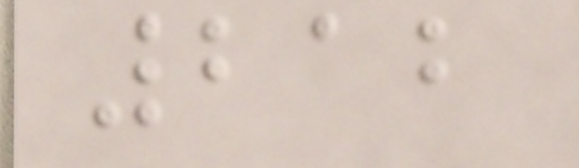212
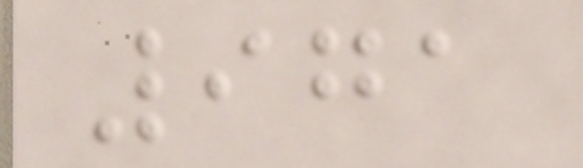971
